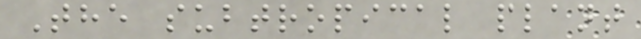The subtropical plant
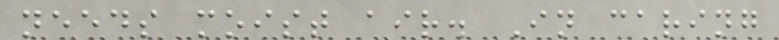needs moist air. In caring
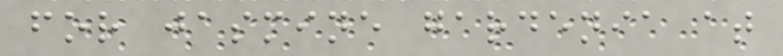for jasmine gardenia at
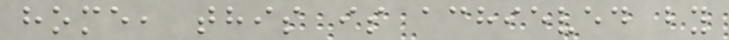home, this is achieved by
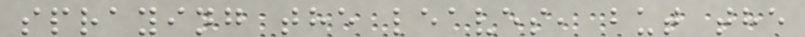spraying the leaves, but the
